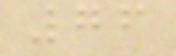76
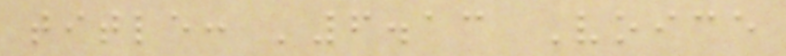title: '6.13 Voice
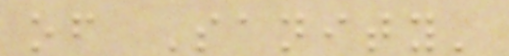of Sanity'
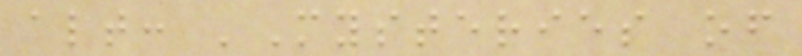alt: 'Mysteries of
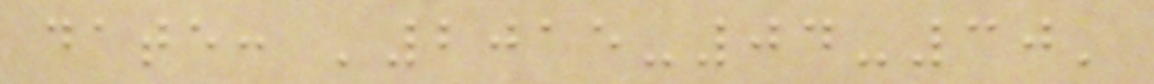date: '2015-04-30'
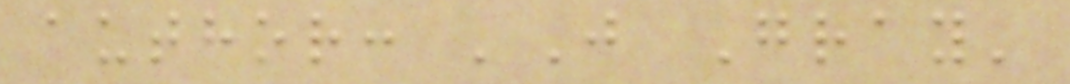author: 'J Gray'
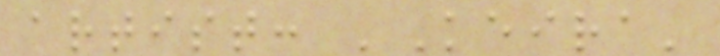artist: 'Keira'
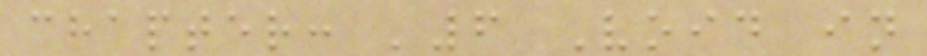chapter: '6 Void in
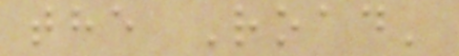the Road'
